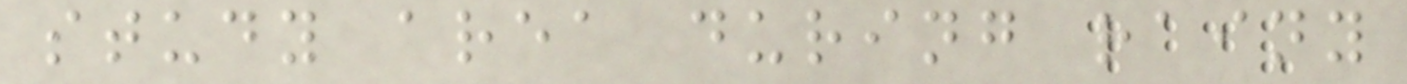study area during rainy
